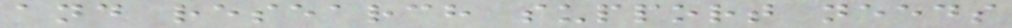and research support needs
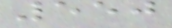550
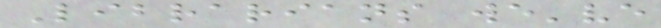Librarians we've
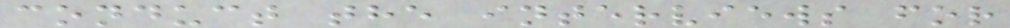conduct the interviews for
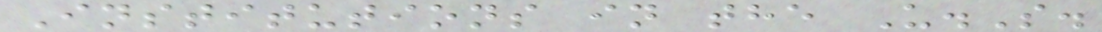Institutions in the U.S.
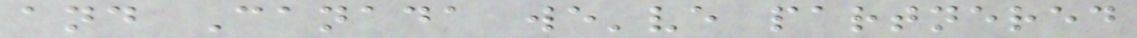and Canada we've partnered
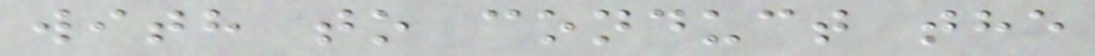with to conduct the
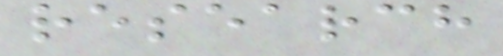research
